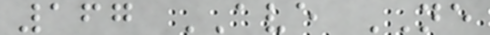167 AVE NE
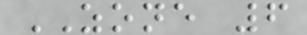ZONE 6
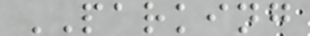PARKING
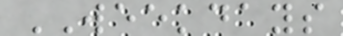WEEKDAYS
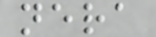nera
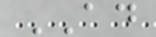AD
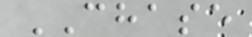CHASE
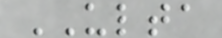ULTA
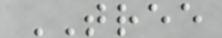TREE
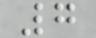7
